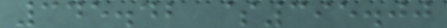345.42 $395.00
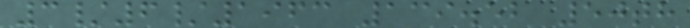3/6/1963 139.52 50th
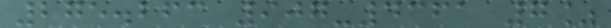275.263 907-4361 7%
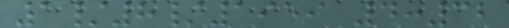1/8/1959 4:32
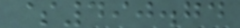$490.74
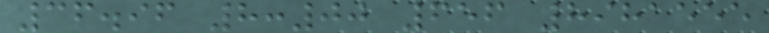36.96 8:00 656 8981555
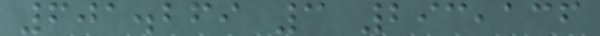601.269 3 293,136
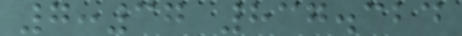7:37 837.324
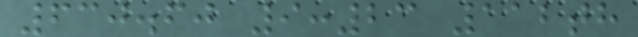630.60 9:23 112th
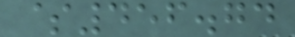$456.74
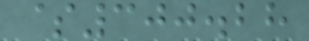$300.28
